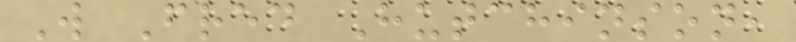W Fred Hutchinson,
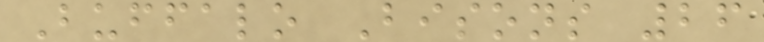Buffalo Bisons 26
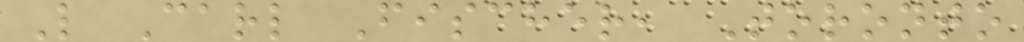L Carl Fischer, Toronto
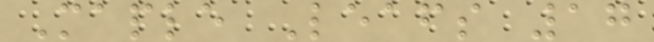Maple Leafs 17
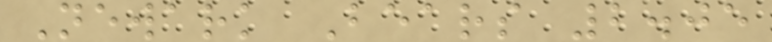Newark Bears 2.05
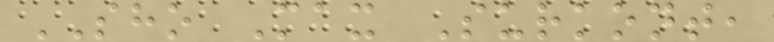SHO Max Surkont,
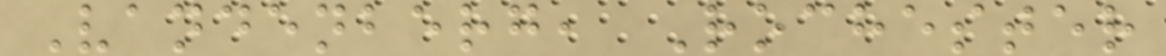Vandenberg, Rochester
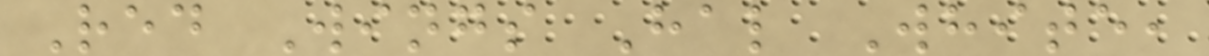Red Wings Hal White,
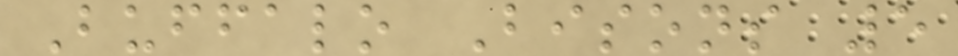Buffalo Bisons 5
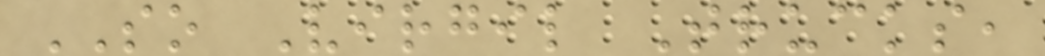SO Virgil Trucks,
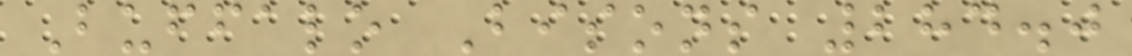Buffalo Bisons 284.0
